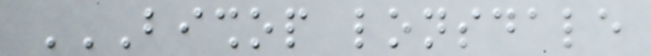BISHOP LONSDALE
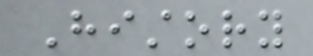History
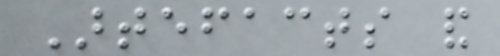Artefacts and
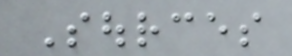Sources
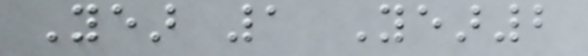Year 1 Year2
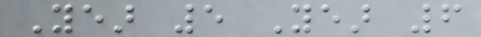Year 5 Year 6
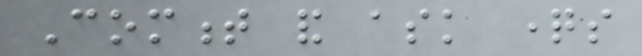Comment and ask questions
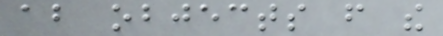about objects from the
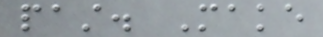past. Make
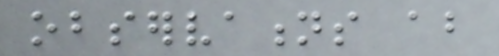observations about
